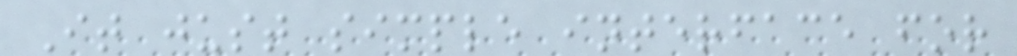It just simple interface for
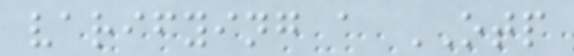varifying a OTP
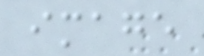image
